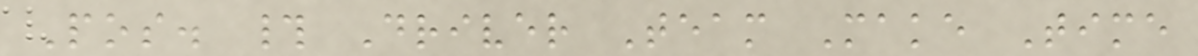Pos. # Driver Team Make Time
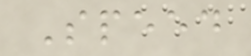Speed
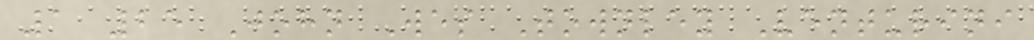1 25 John Wes Townley Venturini
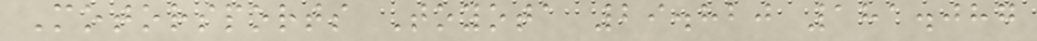Motorsports Toyota 29.820 181.087
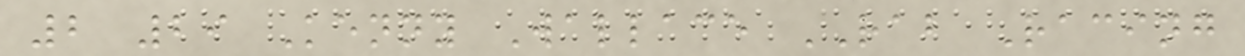2 29 Kenny Wallace RAB Racing
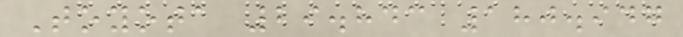Toyota 29.843 180.947
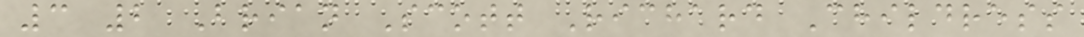3 2 Brian Scott Richard Childress
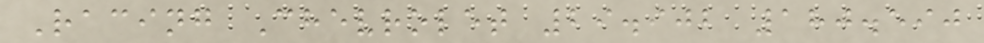Racing Chevrolet 29.902 180.590
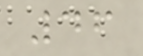46
